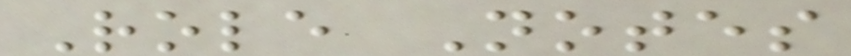Role Notes
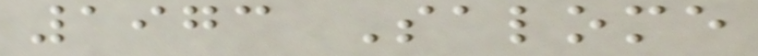1973 Salome
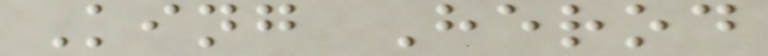King Herod
